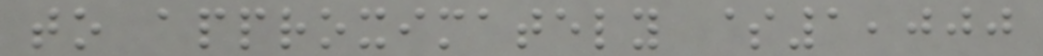to approximately $1,000
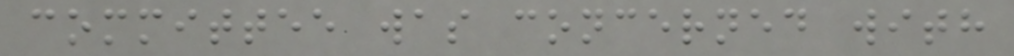committee was concerned with
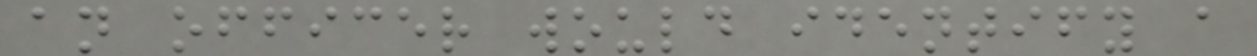an officer would identify a
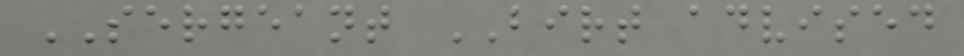SERGEANT BIRT advised
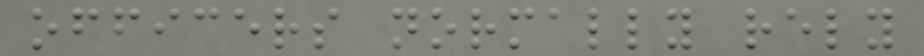officers normally rely
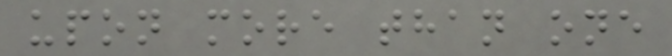upon more than one
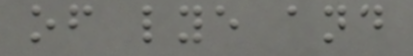of lye and
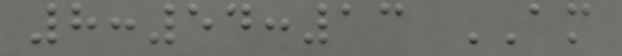8:54:13 AM
